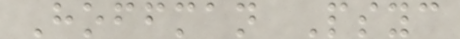Hoffman Psyc
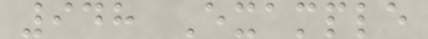948 Example
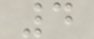4
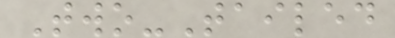Two-Tailed
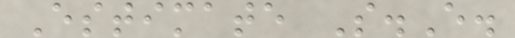Estimate S.E.
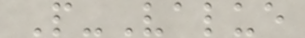P-Value
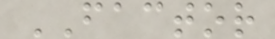FACTOR
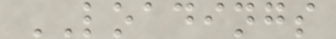LOADINGS
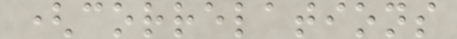(correlations
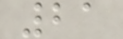21
